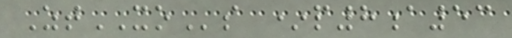ZtXOs *p8a53
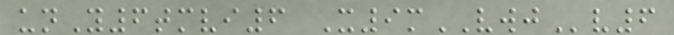unY6tmvi6 X9mVWJv6
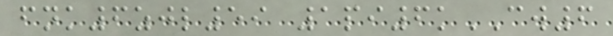fnk6zjl59 1pi6kCW6
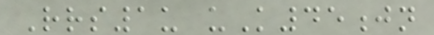Rrs1u uK45jn
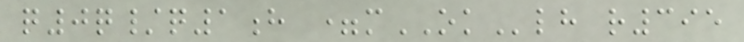q0q/q1h =mOKlh r395
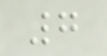7
